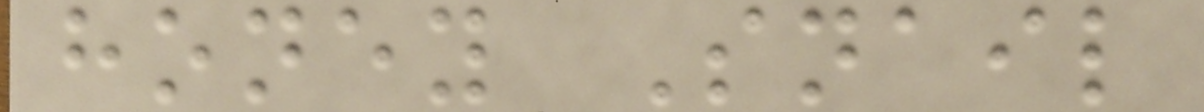honey Snail
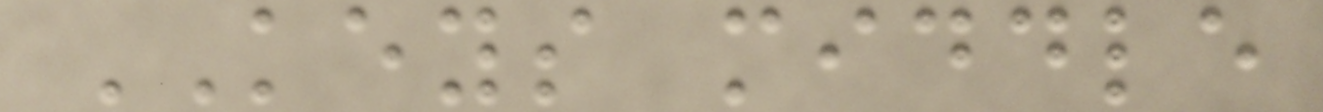KEYS middle
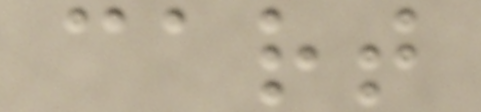cart
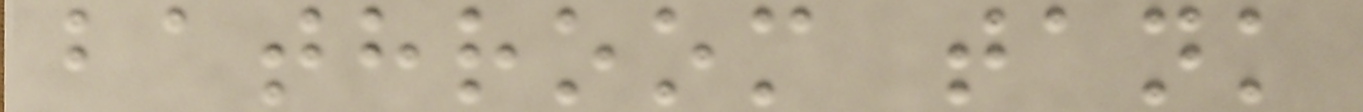bathroom tank
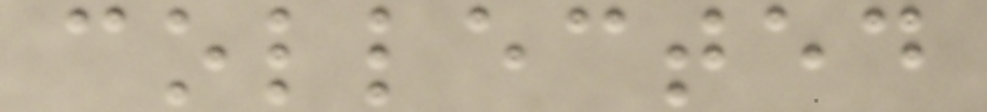collected
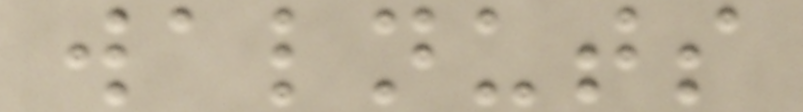walnuts
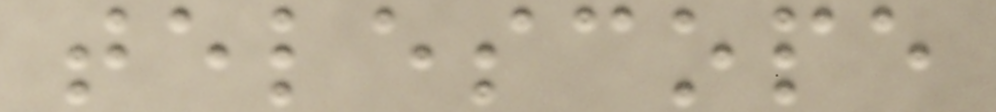telescope
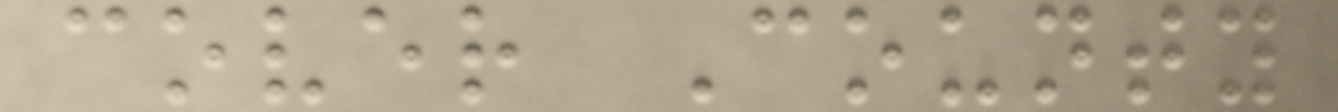cover County
